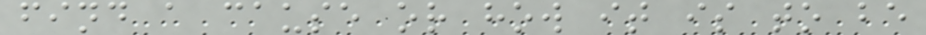find a cause or how it is to be
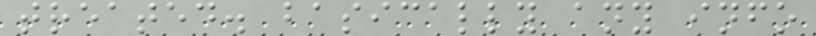treated. basically any info
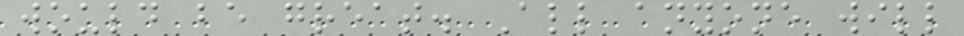would be great. All anyone will
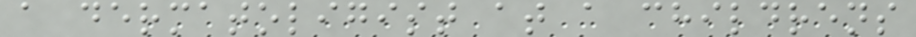a dermatoligist at a childrens
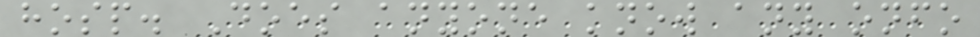hosp. Does anyone know any onfo
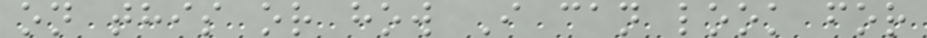on this or how I can look for
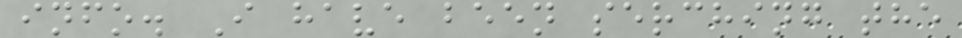info. I have been serching the
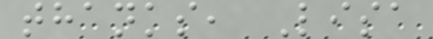thanks, Lisa
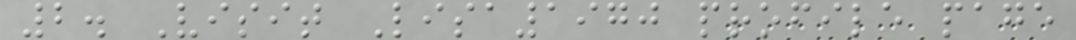2. Visit Lisa1970 profile page
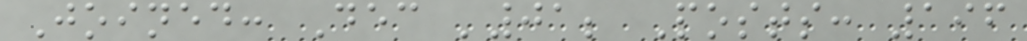Joined: Dec '01; Posts: 196
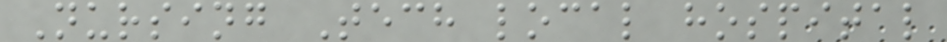Nursing Tech local hospital
